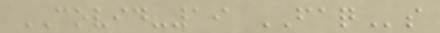COVID-19 FAQs
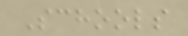Schools
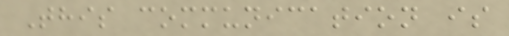This communication is
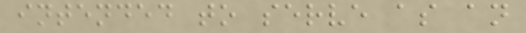intended to serve as an
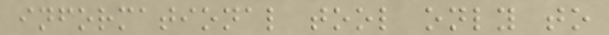informational tool only to
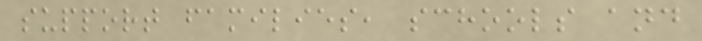support families, schools and
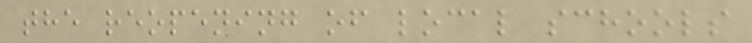the reopening of local schools
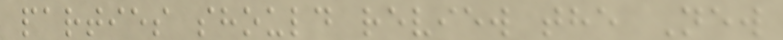parties should review the New
